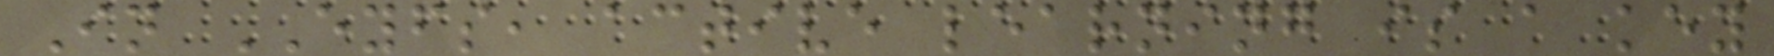In EYFS, active learning is a key
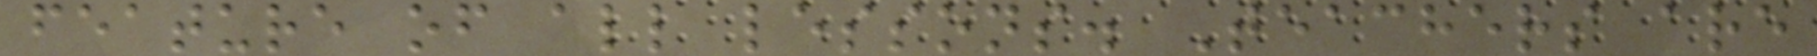feature of all lessons. Teachers are
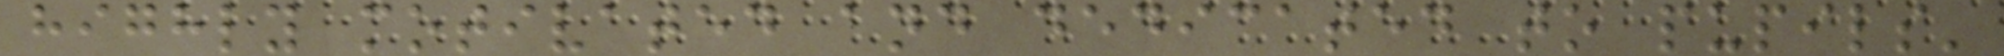highly motivated and dedicated to pupils'
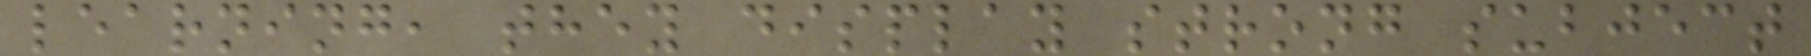learning, they display strong subject
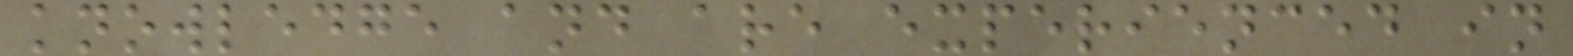knowledge and are experienced in
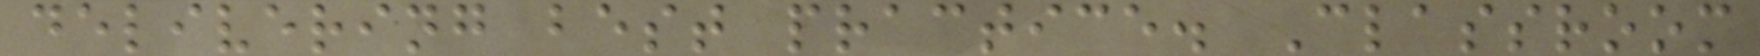delivering best practice. Classroom
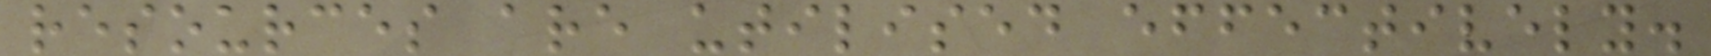resources are utilised effectively.
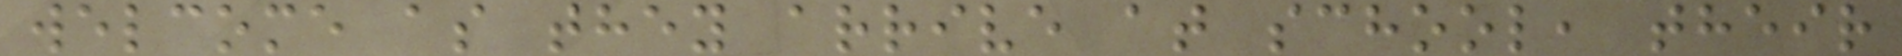welcome as they arrive at school, their
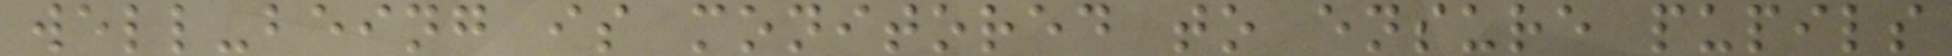well-being is monitored to ensure pupils
